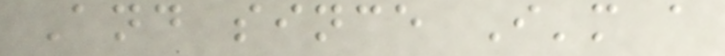And since I'm a
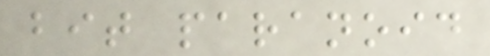bit paranoid
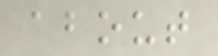about
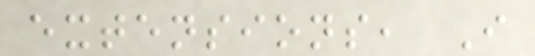extensions, I
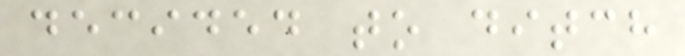decided to ditch
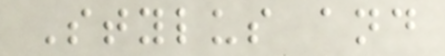Stylus and
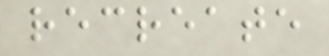recreate
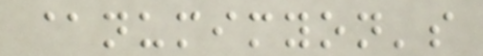@numimyon's
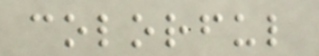colorful
